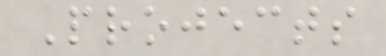Projects
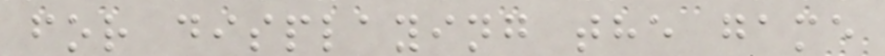for displaying the game
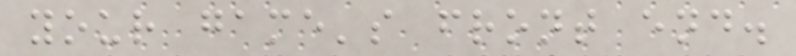your game's front end.
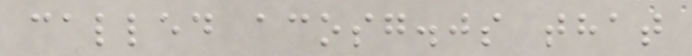called acosg.js that
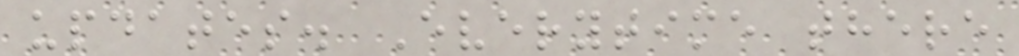updates. Everytime there
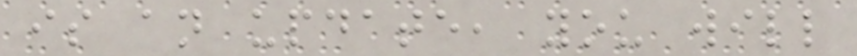is an update, you will
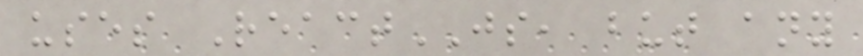uses ReactJS, but any
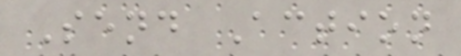Send Action
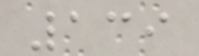139
